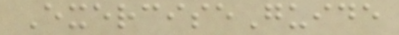ExerciseGuide
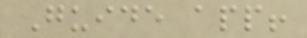Guide app!
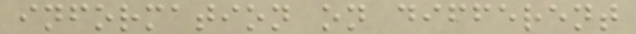information on different
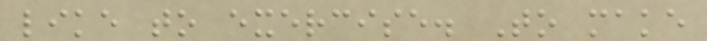like to exercise. To make
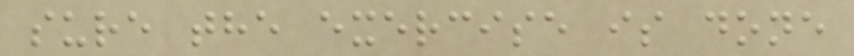sure the exercise is done
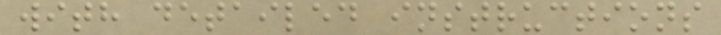with detailed instructions
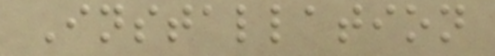Installation
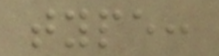type:
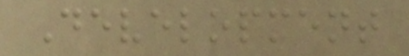Development
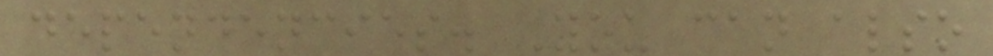dependencies. You can also
